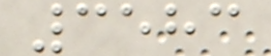3583
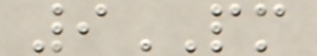9PM
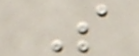S
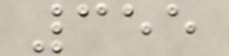355
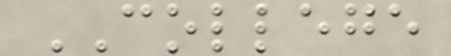COLLEGE
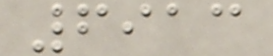6913
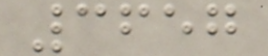3657
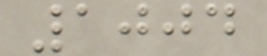1004
